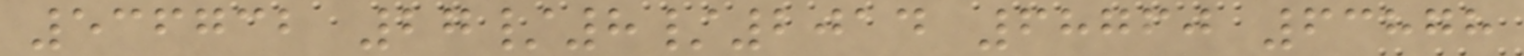536732 27/8/2014 68760 63878
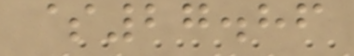$27.86
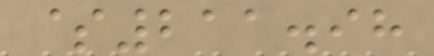$211.98
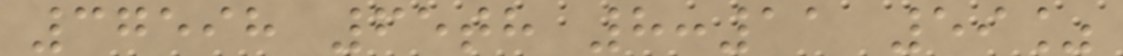37598 65th 8:11 59%
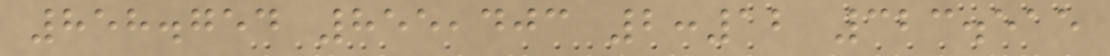858.754 855,403 2:12 323.515
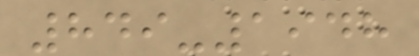849-1948
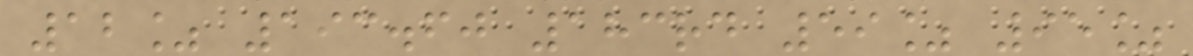12% 193.60 183rd 59% 95%
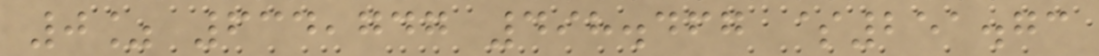0% 634,747 498.467 $251.73
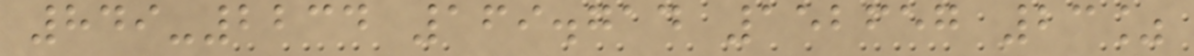849-2234 169.714 152657 23%
